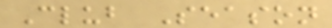Club Season
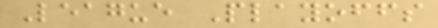League Playoffs
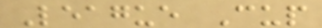League Cup
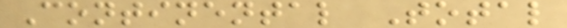Continental Total
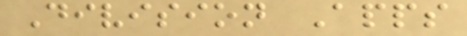Division Apps
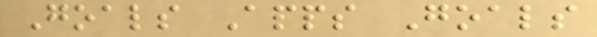Goals Apps Goals
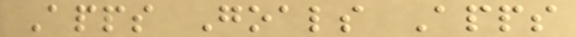Apps Goals Apps
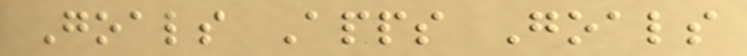Goals Apps Goals
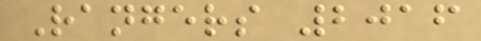Rangers 2016
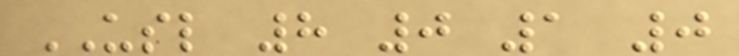USL 8 0 1 0
